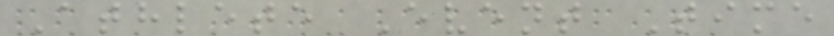Athlete Event Time
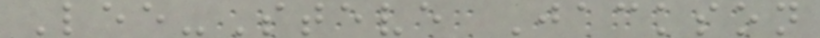Lee-Steve Jackson
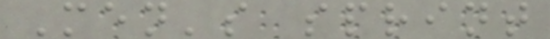Men's sprint
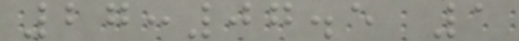27:07.5 1
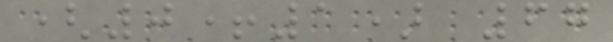(0+1) 67
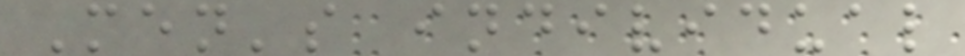Men's individual
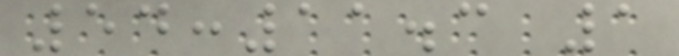54:11.3 1
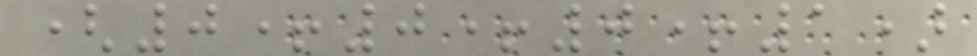(0+0+0+1)
